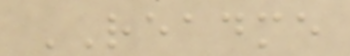README
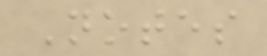Notes
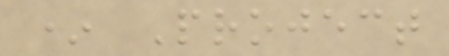* Project
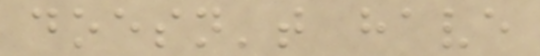doesn't have
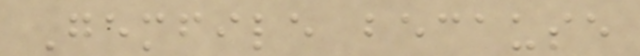Gemfile because
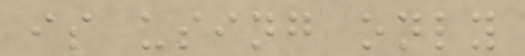is using only
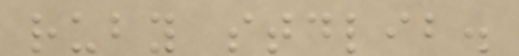ruby stdlib.
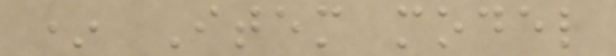* Item model
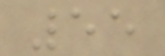55
